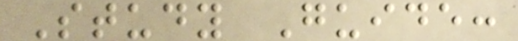Study Guide:
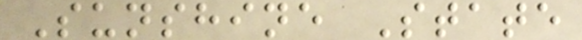Sunshine State
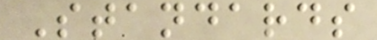Standards
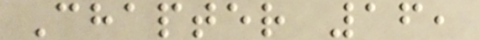Chapter 16,
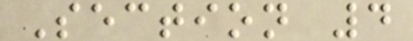Section 4
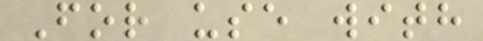For use with
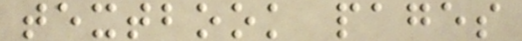textbook pages
